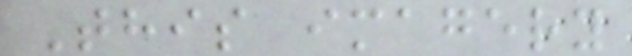This imagery
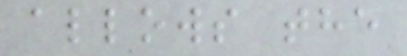allows the
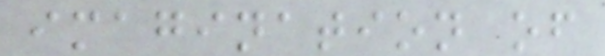imagination of
